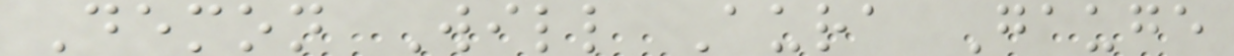Demon Will Aura Gauge
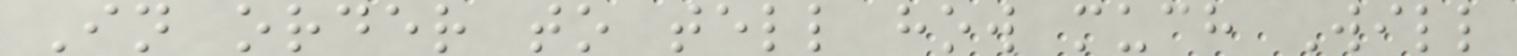In order to tell how much Will
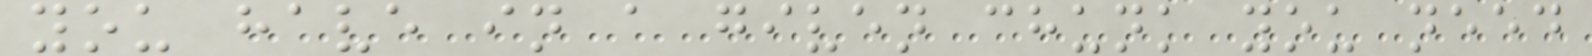you have in a given chunk you need
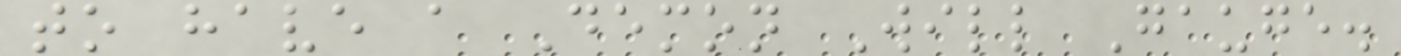to have a Demon Will Gauge.
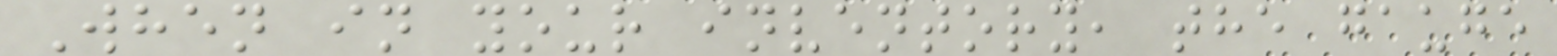When in your inventory, the gauge
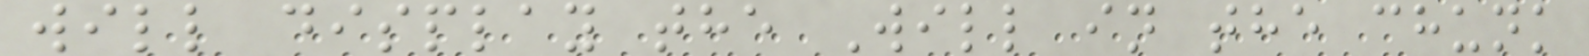will display the Will in the chunk
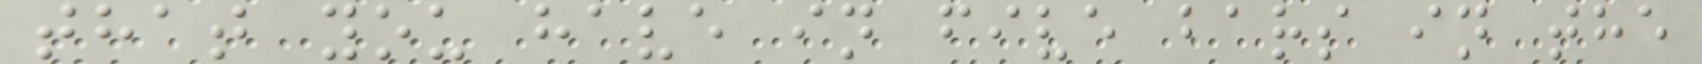that you have in five bars in the
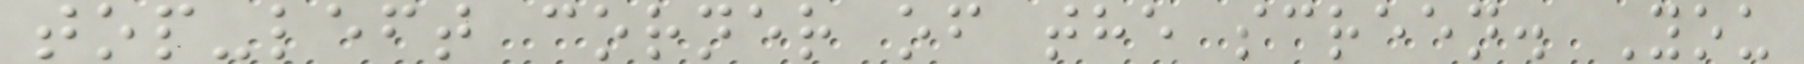top-left corner of the screen. You
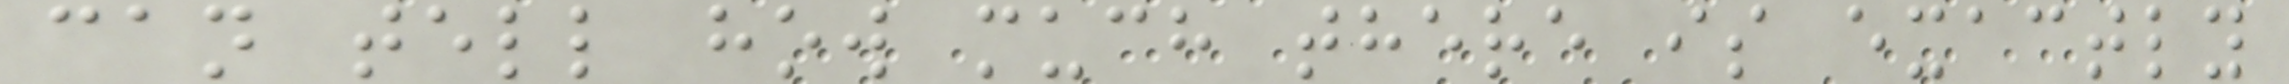can tell how much there is exactly
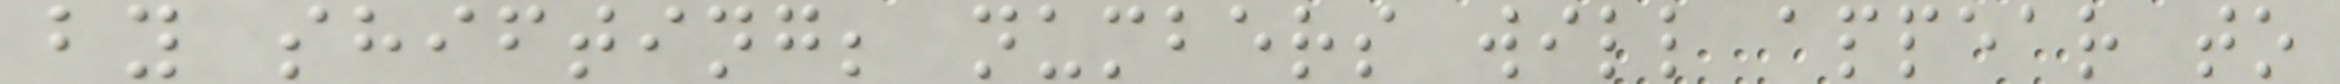by shifting; numbers will appear to
